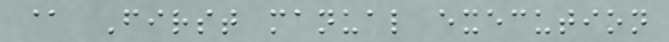@ First manual execution
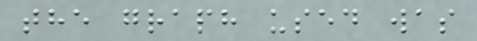the graph used was
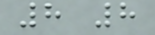8 8
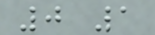0 1
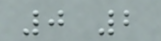0 2
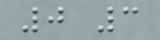0 3
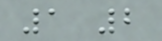1 2
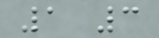1 3
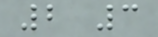2 3
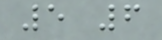5 6
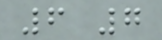6 7
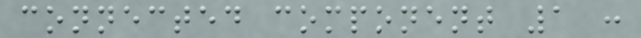connected component 1 :
